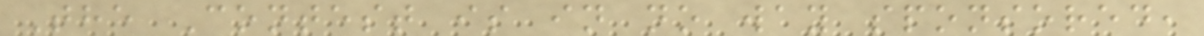The Contest is in no way sponsored,
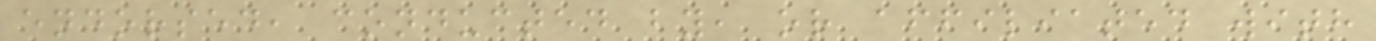endorsed, conducted by, or affiliated with
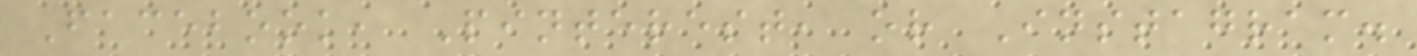Facebook, Pinterest, or Instagram.
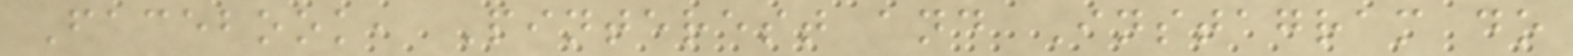Facebook, Pinterest and Instagram do
